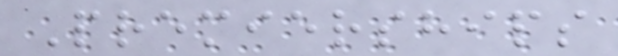Premierships
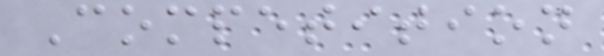Competition
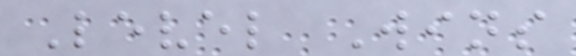Level Wins
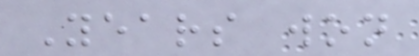Years won
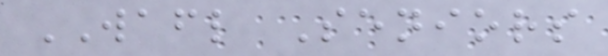WAFL Seniors
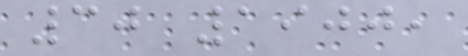30 1900,
